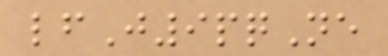lfJ9pqNe
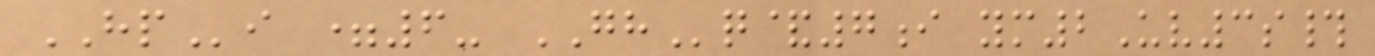HPi =6- GHq&7i ym2Uv3s#
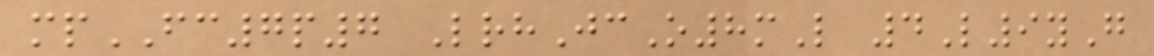mpFC7p7 LrhJcO8mL 4L9yG
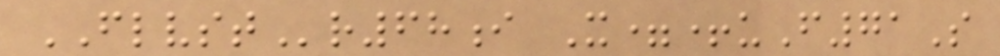FLVSTr68i X=+uF71S
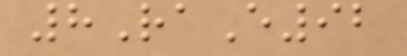8RaE92
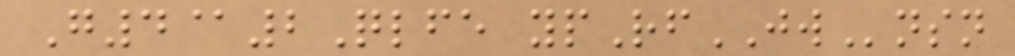G4@2Qlfe ypRfJWnsn
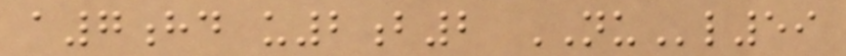a7hd u2b2 NUl59
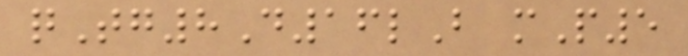qTg8D16lB mP5
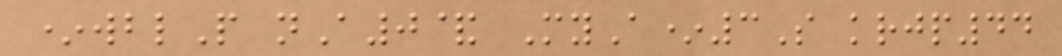*wblP nA0& MyA*3S krjp44
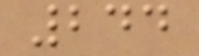244
